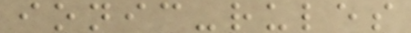ionic-rules
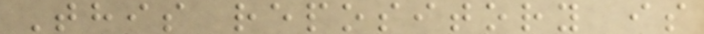This repository is
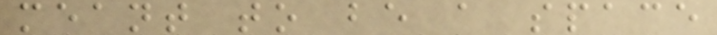meant to be a space
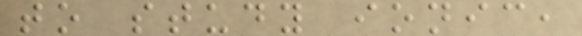to study ionic,
